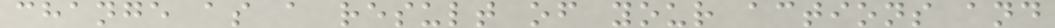change as a result of your actions and
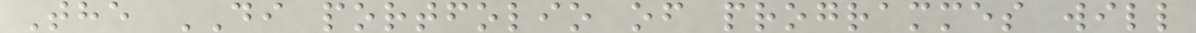The DI portfolio of programmes will
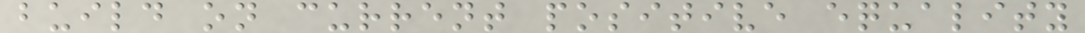build on current positive equality
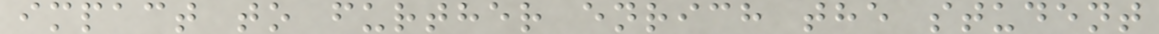impact to further enrich the student
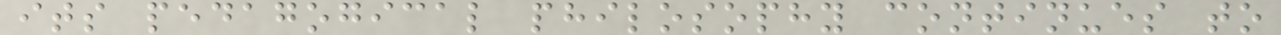its pedagogical philosophy continues to
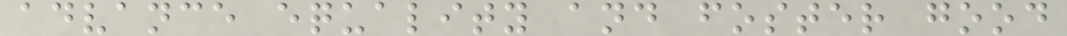advance equality and foster good
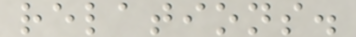relations.
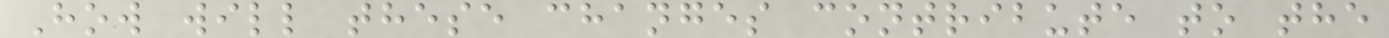How will these changes contribute to the
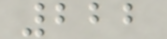222
